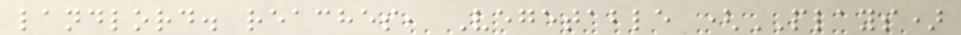landlord. reaches, Vegetable (PLAYS)
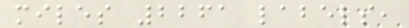miles 2261 labels,
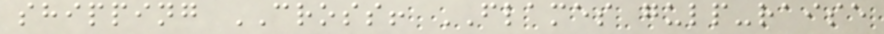shipping CROSS! FLAMES gulp-raise
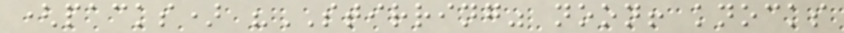(packs) "STIRRING" noon! knocks
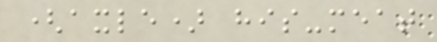(axle) his-meat
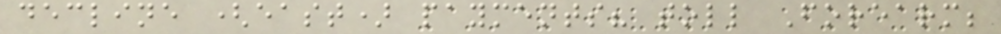decline (east) payments? toll Forearm;
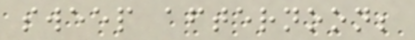sweep afternoon;
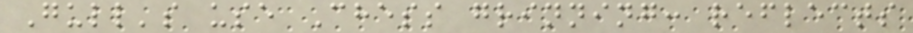Gull's use Chess grinning: reflects
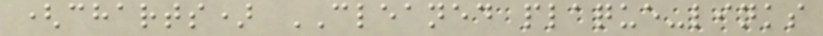(charts) CLEANED plaque-links
